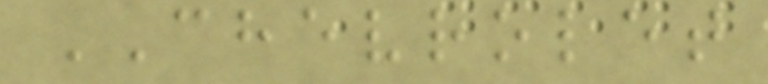CHEVROLET
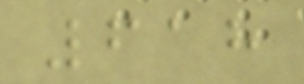618
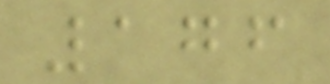176
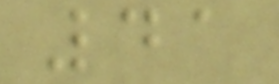41
